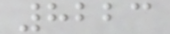8223
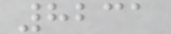8231
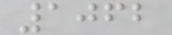1062
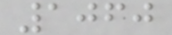1060
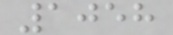1058
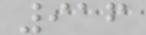916
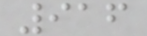916
